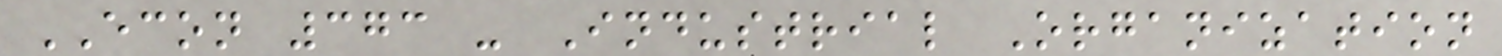ECON 373 - Industrial Organization
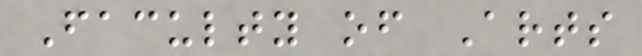Faculty of Arts
